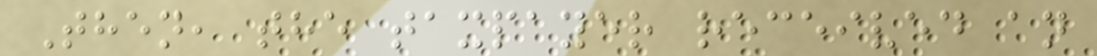Then, the taxpayer received an
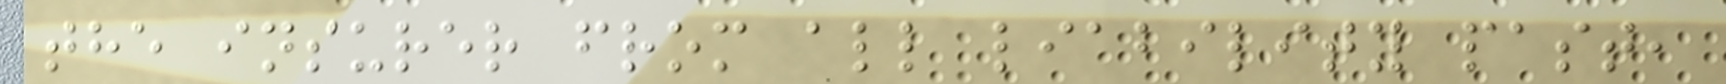the insurer from all liability past,
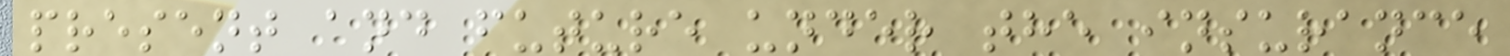present and future under the insurance
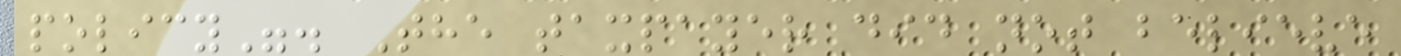policy". The taxpayer did not believe
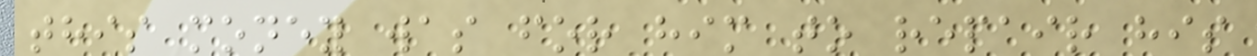this money was for him to repair his
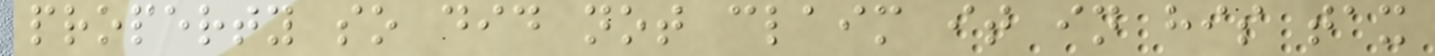property so did not claim it in his tax
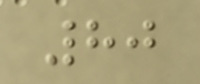80
